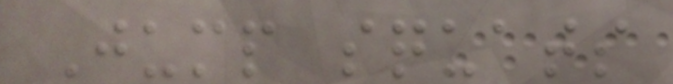Jump squats
